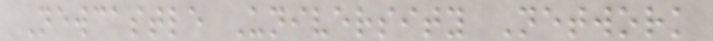Newcastle University Network
